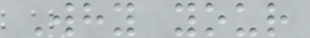Why your
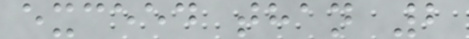exceed than 2
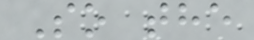So the
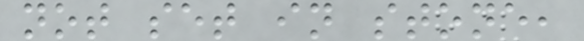not set in stone,
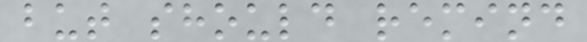but should remind
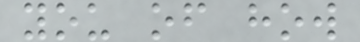you of how
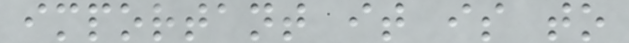important it is to
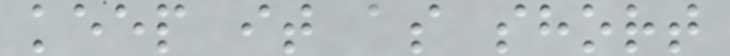keep it as short
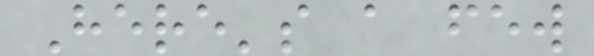Here's a few
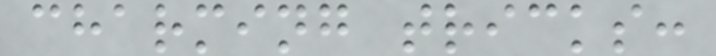charming tricks:
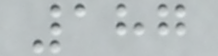187
